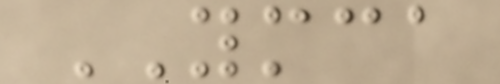YMCA
